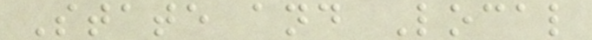State and Local
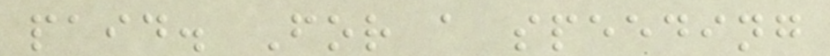paid. For a speeding
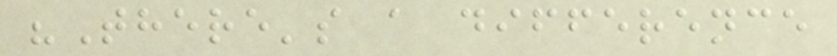"There's a difference
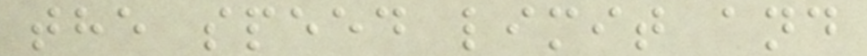the speed limit and
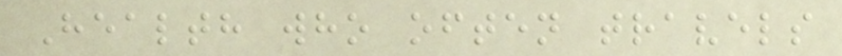Health who often travels
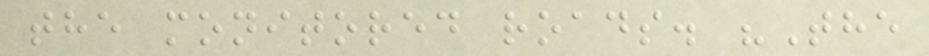the monitored roads. "The
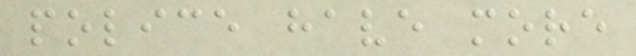police have more
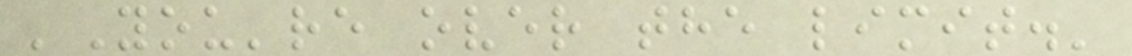'You're over the limit.'
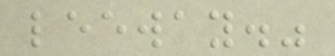leeway."
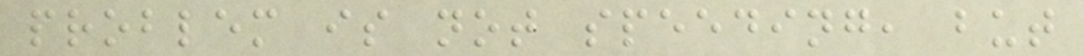problem is not speeding, but
